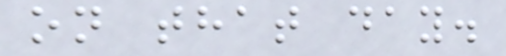on that day.
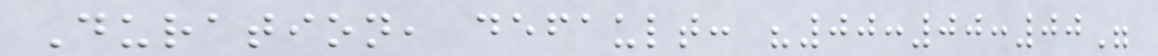Duration, default: "00:00:00"
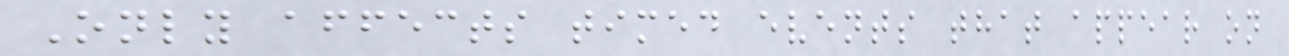Only affects timed events that appear on
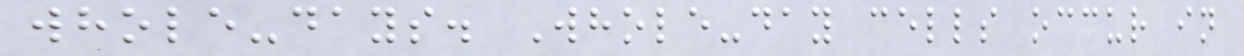whole-days. Whole-day cells occur in
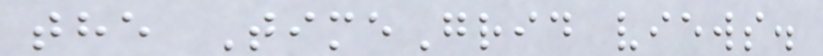the TimeGrid views.
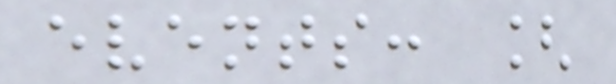events: [
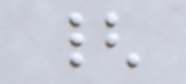{
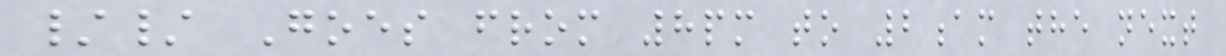// Goes from 8pm to 2am the next
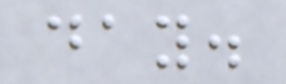day.
